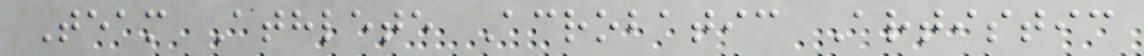Team Athlete Acrobatic Artistic
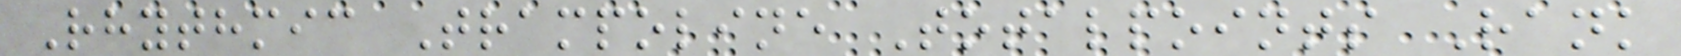Rhythmic Trampoline Totalpoints Rank
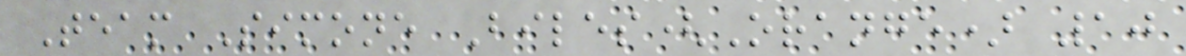Team Simone Biles(Orange) 10
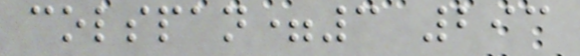colspan=3 293
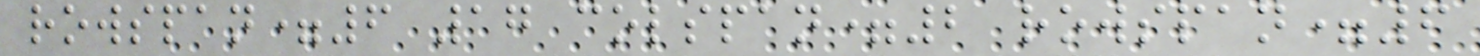rowspan=6 17 colspan=2 rowspan=6
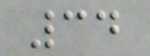34
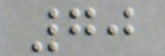70
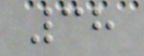38
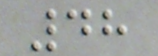48
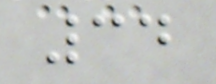34
